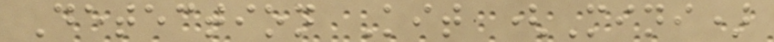Detection Kit (Mini)
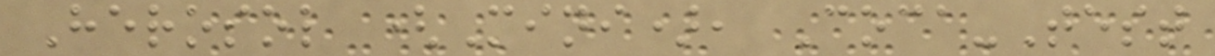Herosol (Mini), Coca-Test
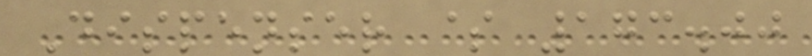Dispenser $ 173.00
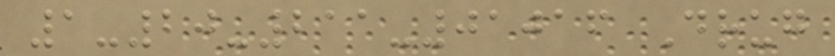1-20-211-01016 Drug
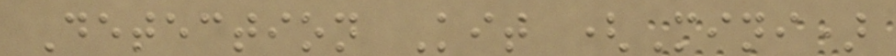Detection Kit (Mini)
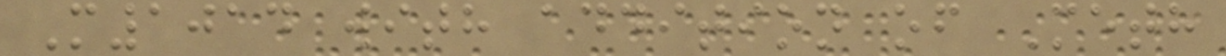M1014 with addition of Meth
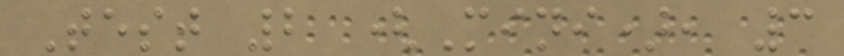Test 2 (Mini), 3
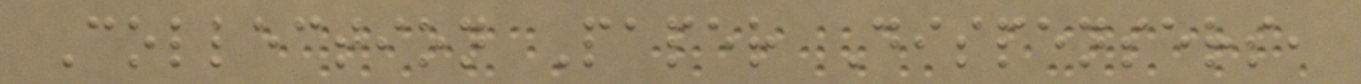Collection Paper Dispensers,
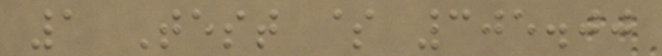1 Test $ 305.00
